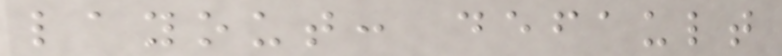layout: default
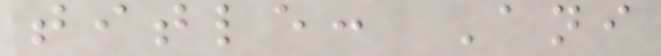title: Ani
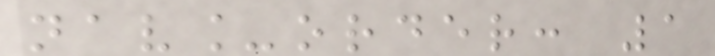nav_order: 1
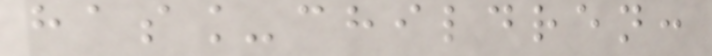has_children:
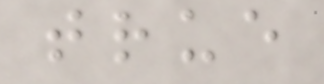true
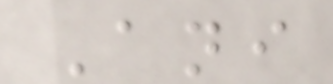Ani
